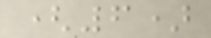(6)
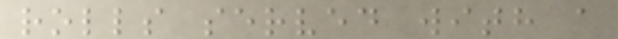rolls served with a
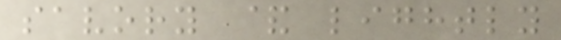savory & lightly
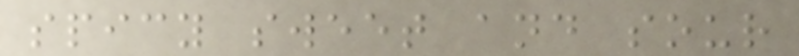spicy sweet and sour
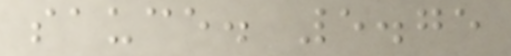sauce. 5.75
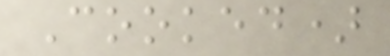Cooked)
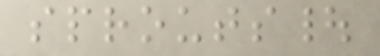sprouts|
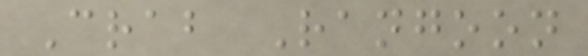Crab Rangoon
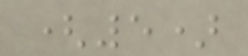(5)
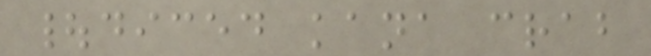|diced kana crab
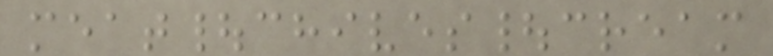meat|chives|cream
